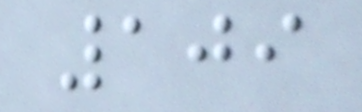109
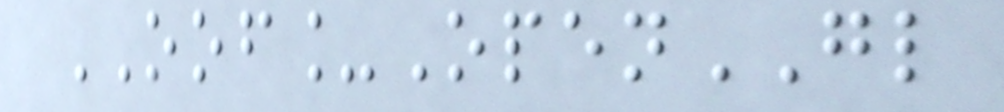OOF_OpenGL
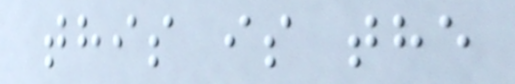this is the
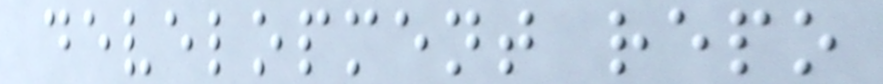development repo
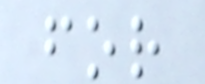for
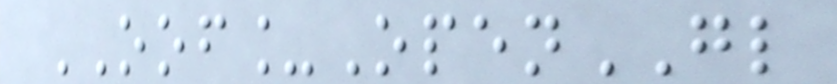OOF_OpenGL
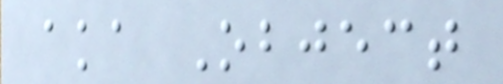aka Object
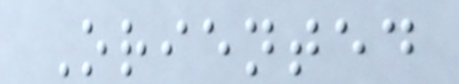Oriented
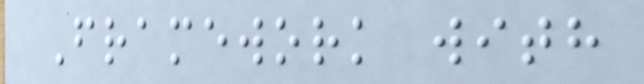Framework with
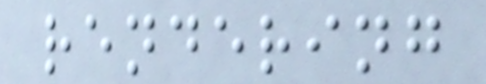rendering
